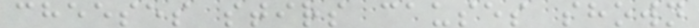cheeses stirs causes shown
